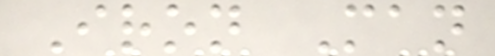Iron Man
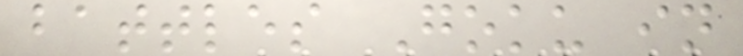battles Goku in
